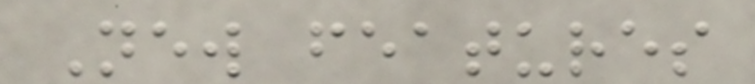New features
